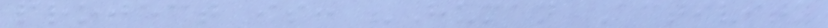project is: "Human Activity
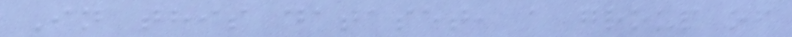In this dataset, a group of
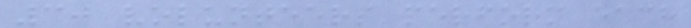30 volunteers perform each
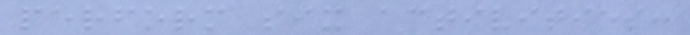perform six activities:
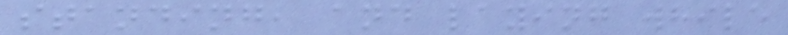standing, and laying while
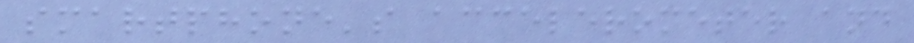smartphone's accelerometer and
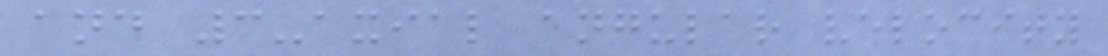and 3-axial angular velocity
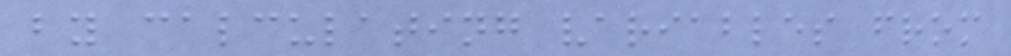by calculating variables from
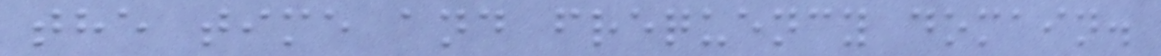the time and frequency domain.
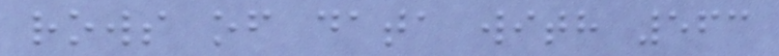rows of data with 563
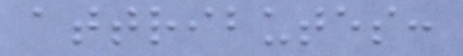attributes:
